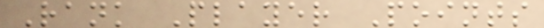Rank Player Points
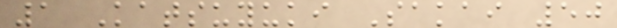1 Katsuyuki Sakai 50
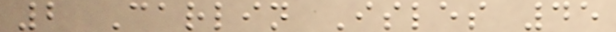2 Carlin Isles 45
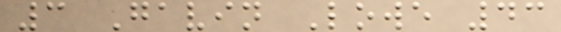3 Gavin Lowe 43
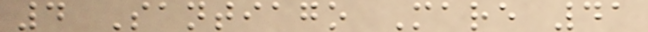4 Santiago Mare 41
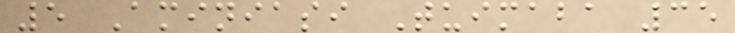5 Aminiasi Tuimaba 35
